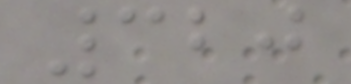320
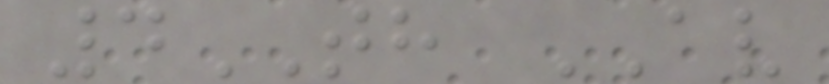4TH AV
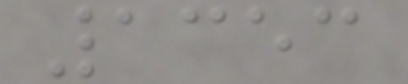1353
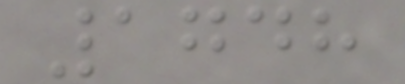1748
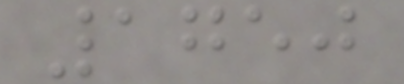1750
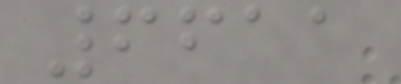6611
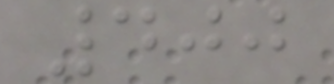400
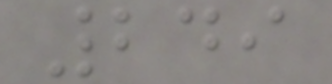249
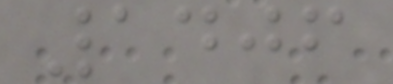1406
